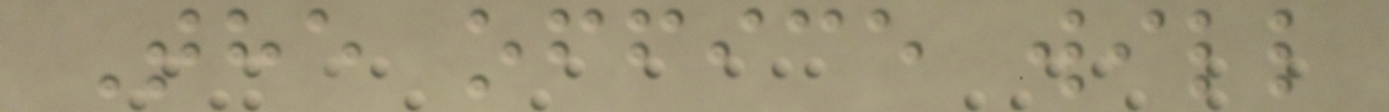The office will
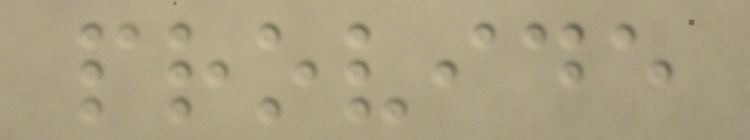provide
